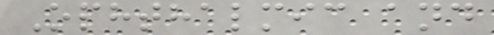Ophthalmic and
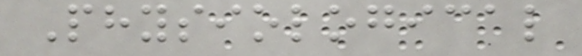Physiological
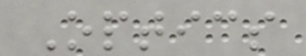Optics
